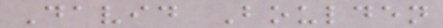David Boulden
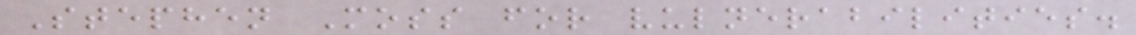Stephen Moss for vulnerabilities.
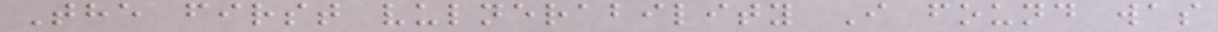The first vulnerability I found was
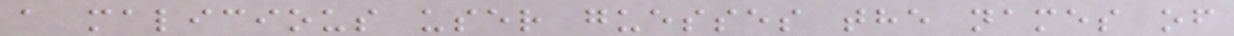a malicious user guesses the names of
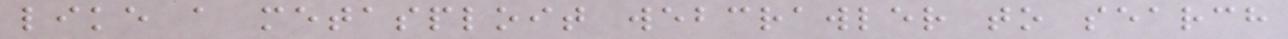like a metasploit webcrawler to search
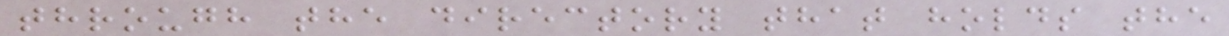through the directory that holds the
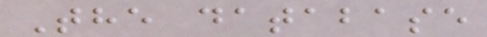The database
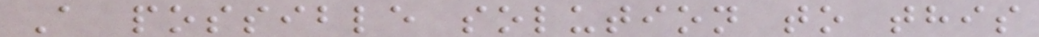A possible solution to this
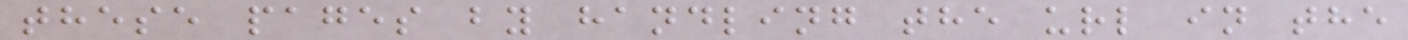these pages by handling the url in the
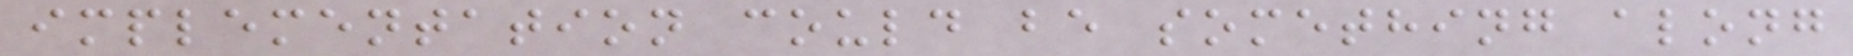implementation could be something along
